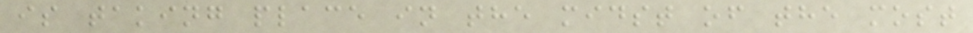is taking place in the midst of the most
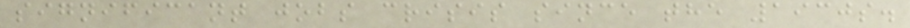significant jobs crisis since the 1930s.
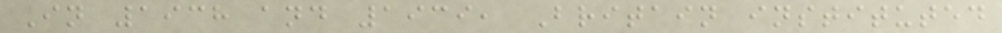In 1938 and 1939, Britain instituted
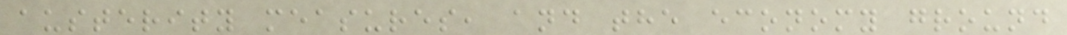austerity measures, and the economy ground
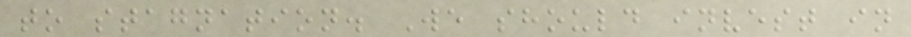to stagnation. We should invest in
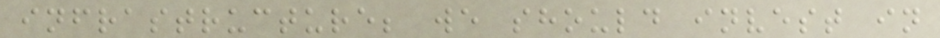infrastructure; we should invest in
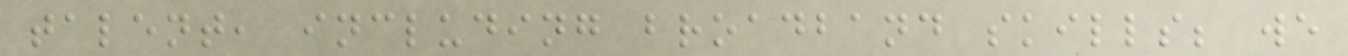talent, including broadband skills; we
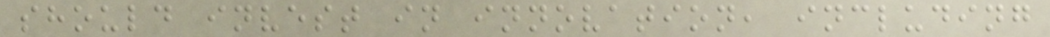should invest in innovation, including
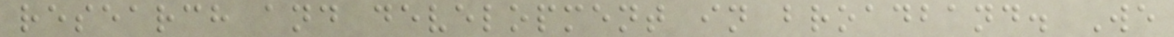research and development in broadband. We
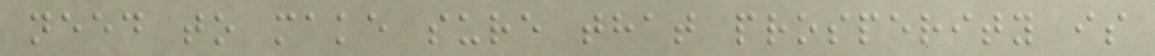need to make sure that prosperity is
